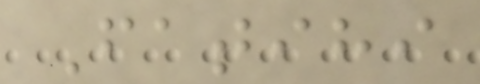Fatihi
